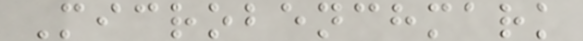Microbenchmark
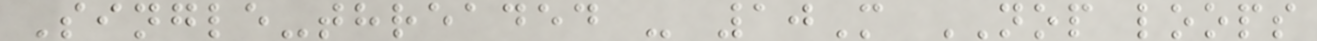Single-threaded - 10M NOP loops
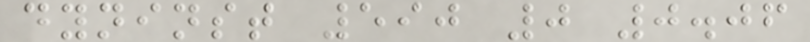dyninst 590 0 0.06
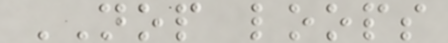NOP loops
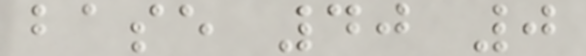base 40 0
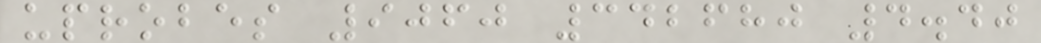uprobes 9060 342680 4.40
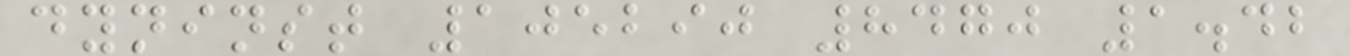dyninst 105290 8470 1.42
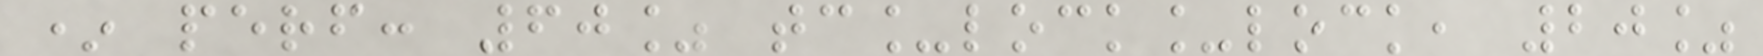* perf: 60% tc_lock_lock, 20%
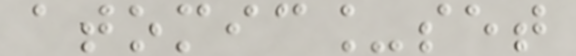atomic_set
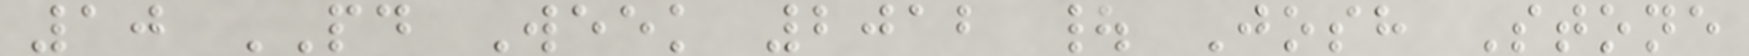10 PD Week 2012 | Josh Stone
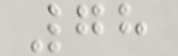78
